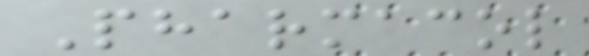Pharmacol
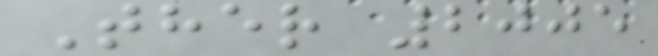Ther 2005
